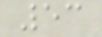53
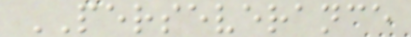PERSEVERANCE
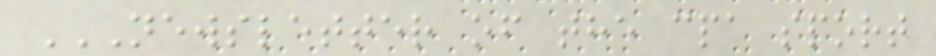NEWSLETTER OF THE CPA SPORT
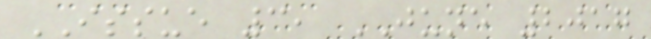ISSUE 3, JUNE 2017
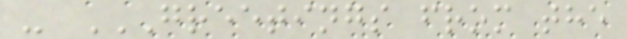- GREETINGS FROM THE
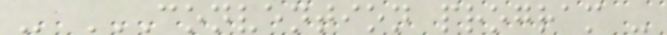- CONVENTION PROGRAM -
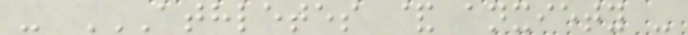- ATHLETES & ANXIETY -
